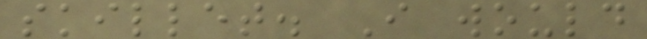skillet. I would
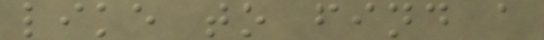like to find a
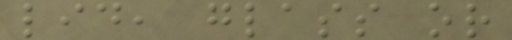lid, glass or
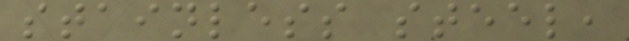stainless steel,
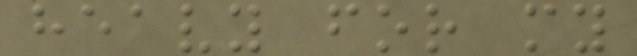heavy for my
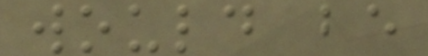would be
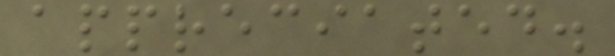appreciated.
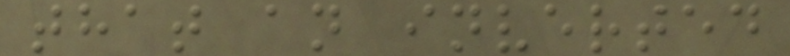that an inverted
